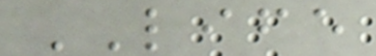LIFE
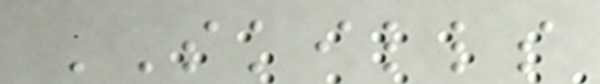SKILLS
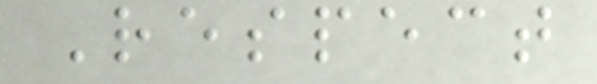Respect
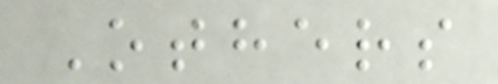Others
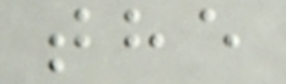the
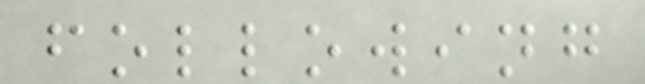following
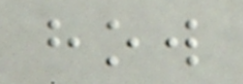how
